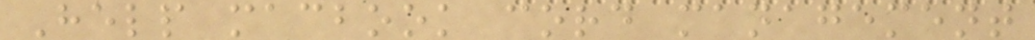Help macbook cord management
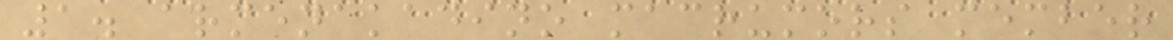1. armenakadino macrumors member
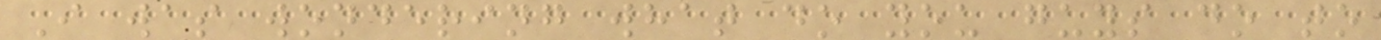I was wondering what do you guys do to
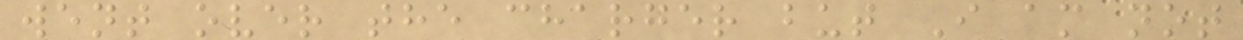went over the charger but I am not
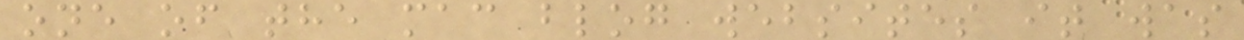one of the mac blog websites it was
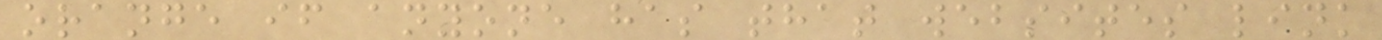orange if anyone has that websites link
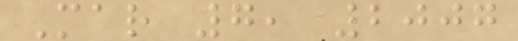Mar 7, 2007
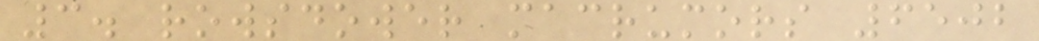3. rowsdower macrumors 6502
